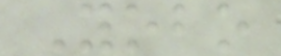Yobo
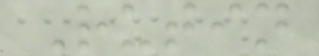Rutin
